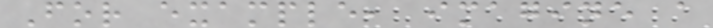For example, imagine a
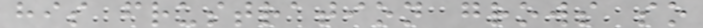his frustration grows so
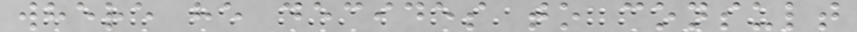where he decides to consult
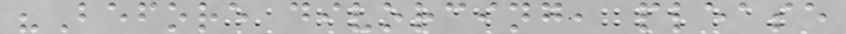"Before divorcing, please
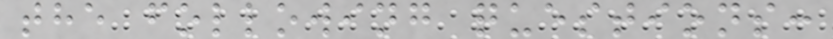the following questions:
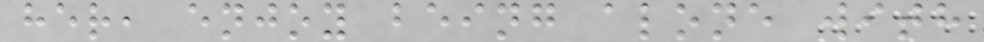her, enjoy being alone with
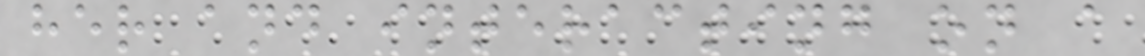her and interacting on a
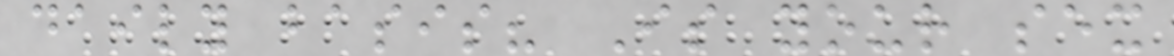daily basis? Is your sex
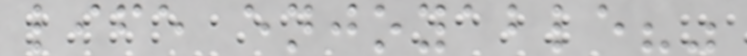life enjoyable?"
